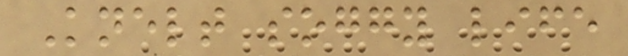Knelt soggy life
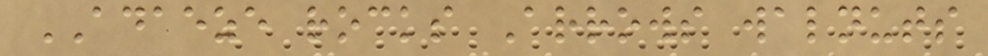ADAEZE rocks Arrows walnuts
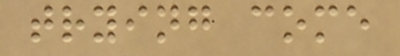trying come
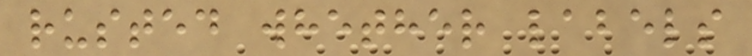rusted whether labels
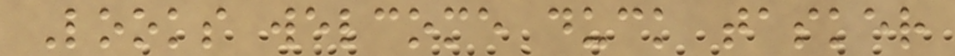Looks welcome duck tasker
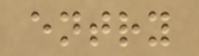entry
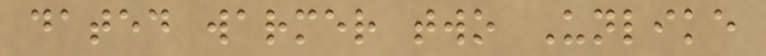dated warmer two Unlike
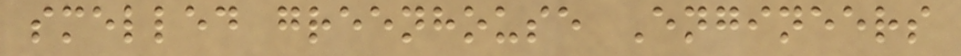smelled greenhouse Engineers
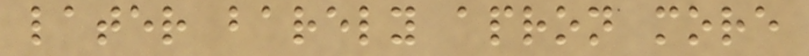later barely apron more
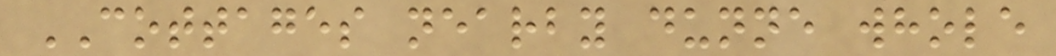COTTAGES nearby dunne whole
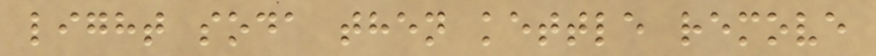light soda then kettle remove
